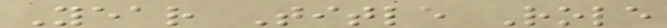Year Title Role
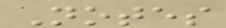Notes
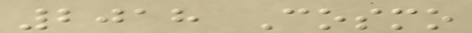2018 Cosmo
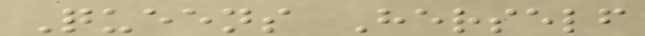Queens Herself
